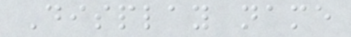Display name
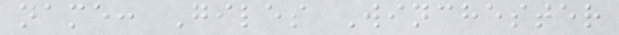name: Giles Winchester
